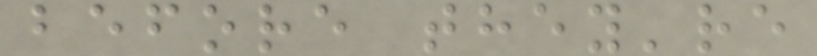before they're
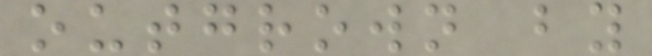outgrown by
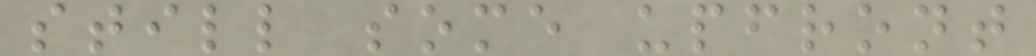still some upfront
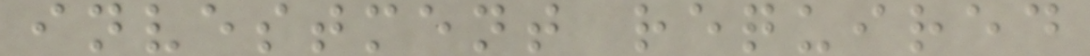investment required
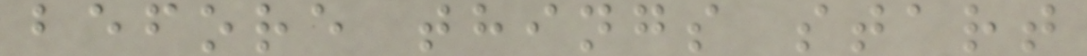before things start
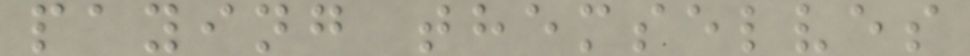paying themselves
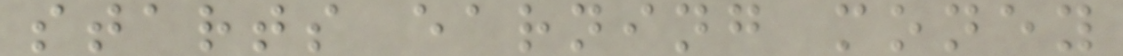starts earning money
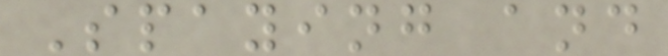Spaying and
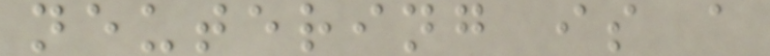neutering is a
